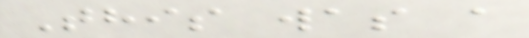This was a
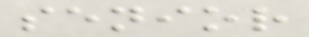senior
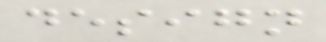design
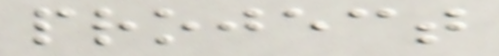project
